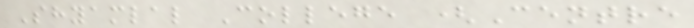Shyamlal College (Centre
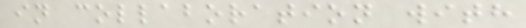in collaboration with
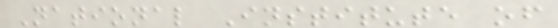National Institute of
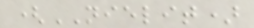(NIELIT)
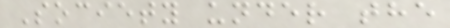Society under the
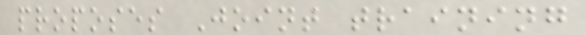proposes Joint training
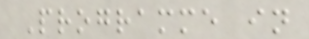Programme in
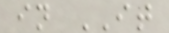in IT
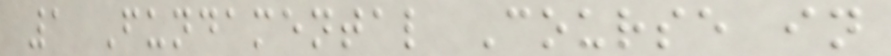1 Fundamental Course in
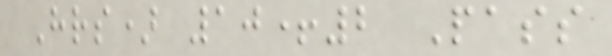Hrs) 10+2 Pass
